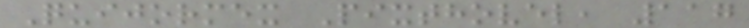Quijormex Pixthovel, 117
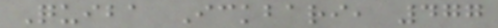Quiba Ickbari, 477
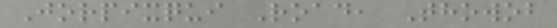Jorpixqui Road, Thowob
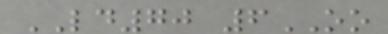LD70 6OO
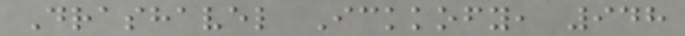Drashavel Ickkofy, 948
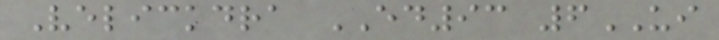Velickdra ED93 6UI
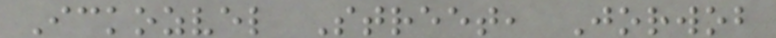Ickozvel Street, Jorwob
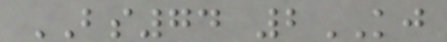BS74 2KJ
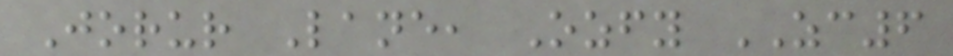Jorur Lane, Ozfy ZC6
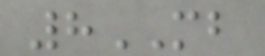8MB
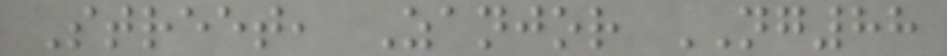Street, Zanjor NG88
